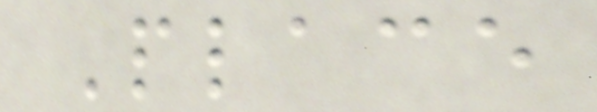Place
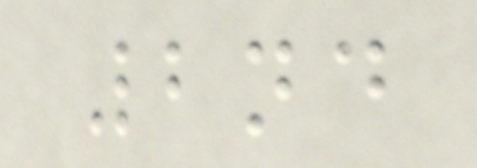2nd
